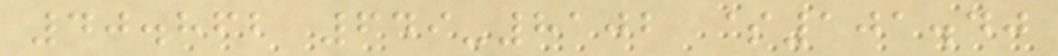40.862 649-8102 $101.40
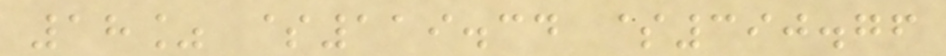18% $119.34 $390.76
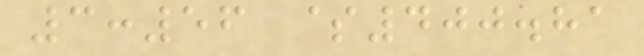3:56 $400.81
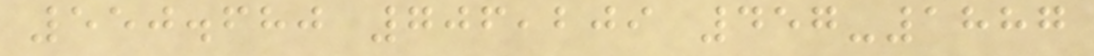550.680 706,209 457-1887
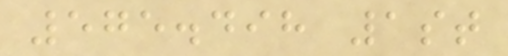575.498 1st
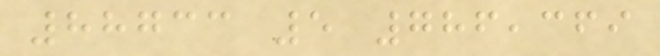88733 5 786,369
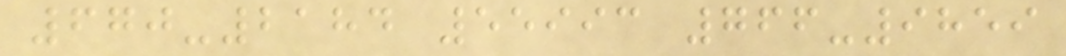670-2184 55993 766-9859
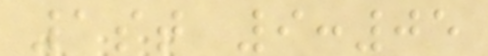1st 9:05
